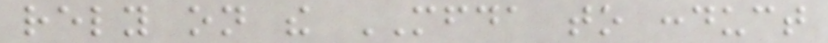rely on the MFDA to conduct
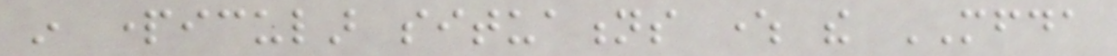in particular situations where the MFDA
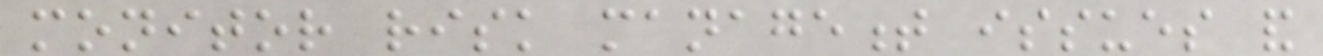monitor risk management issues and
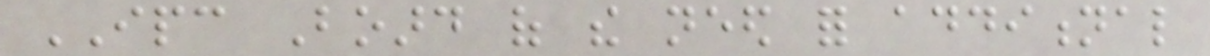IPC Board of the need for additional
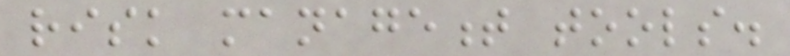risk management tools.
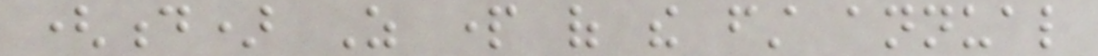(d) As part of the first annual
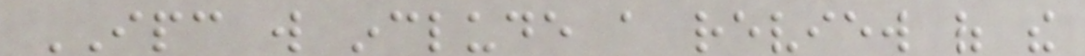IPC will include a review of the
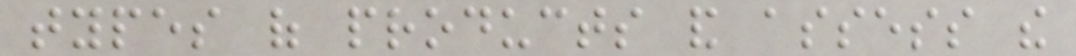types of products and assess the
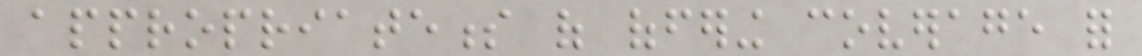appropriateness of offering coverage for
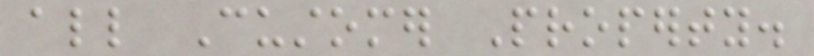all Customer Property.
